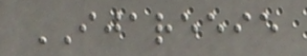IJAREEIE
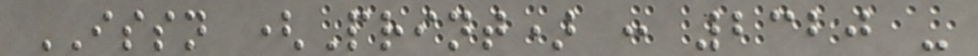ISSN (Print) : 2320 -
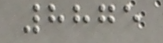8875
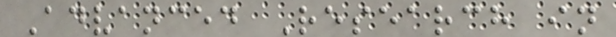Advanced Research in
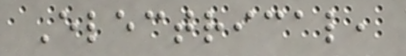Electrical,
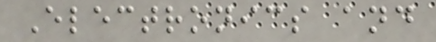Electronics and
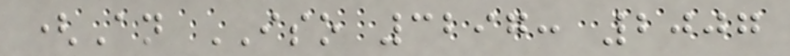(An ISO 3297: 2007
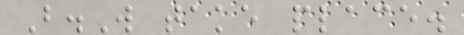B.W take place.
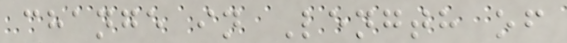change in Length of
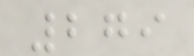279
